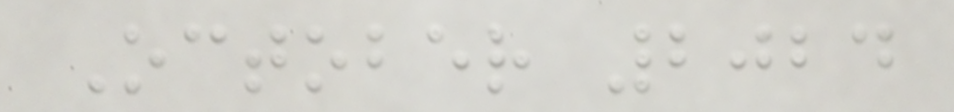October 2024
